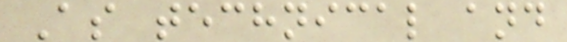As technical and
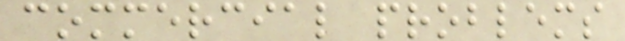commercial problems
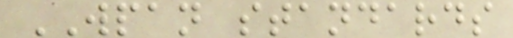WPAN standards
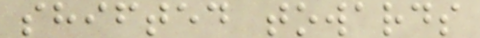shifted towards
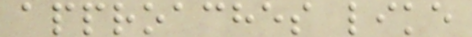approaches like
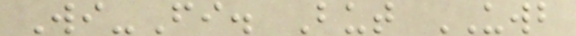Wi-Fi. But UWB
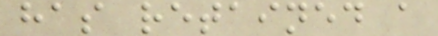has retained a
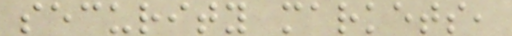security markets,
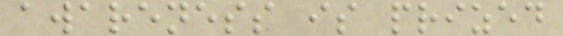awareness is prized
